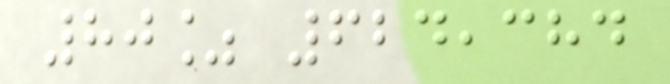80% 624,384
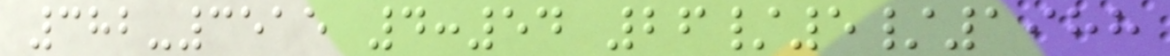382-3515 4:54 26/5/1988
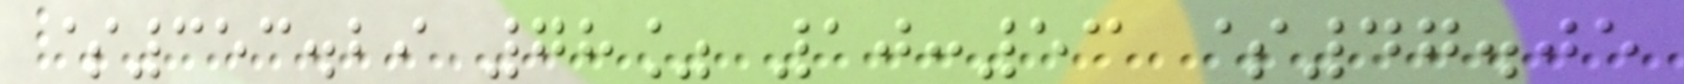$353.29 78% 10:53 $47.05
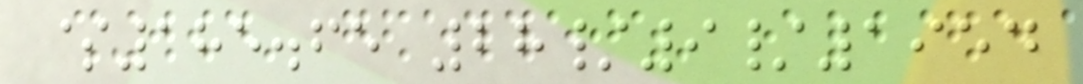$185.65 28/9/1954
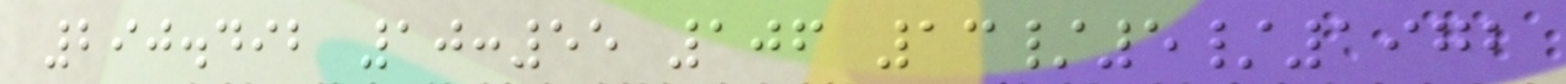290.492 10:55 106 13/5/1972
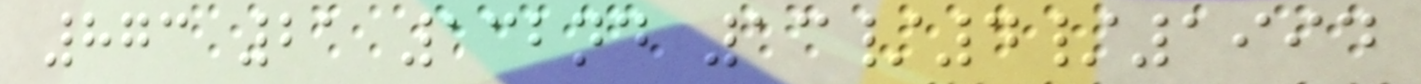873 21 132nd 13/4/1994
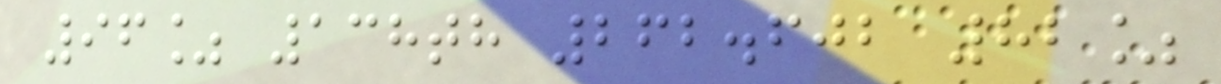96% 138th 262.602 82%
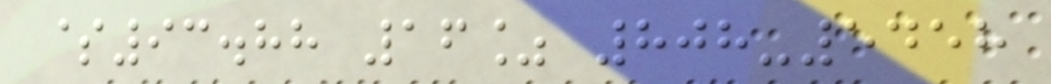$93.88 16% 808-5458
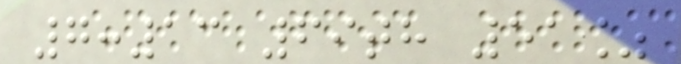7:13 69th 51%
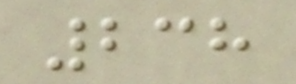238
